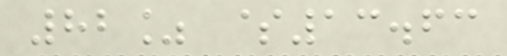82% $13.63
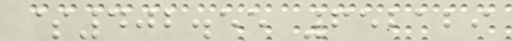$402.55 652129
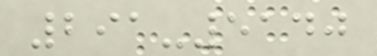291-5140
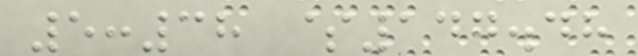5:38 $147.48
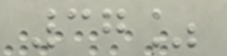37%
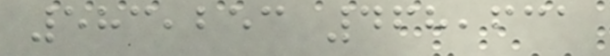583,253 468,631
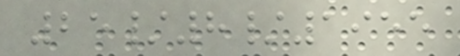25/8/1955
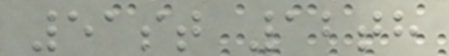51st 12th
